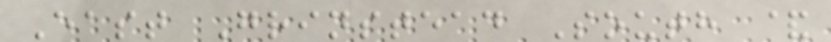East Grinstead South &
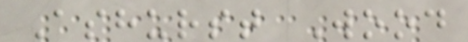Ashurst Wood
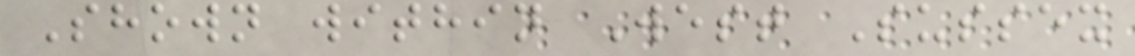Shown within West Sussex
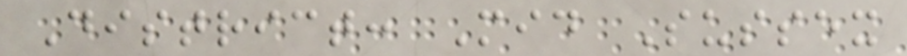District: Mid Sussex
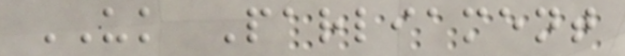UK Parliament
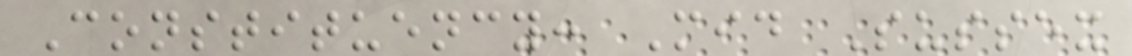Constituency: Mid Sussex
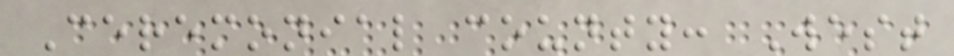Ceremonial county: West
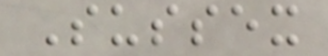Sussex
